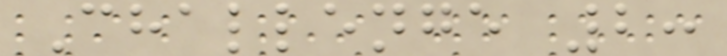Challenge 2:
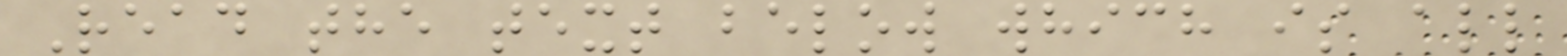Read the text below which is all
